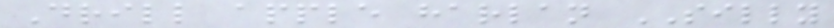Drill apple harlan SILLY
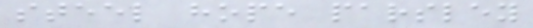steel hope parsley
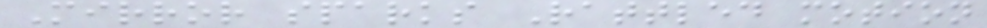Mirror sparks Rattled motion
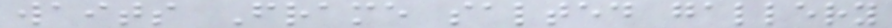waits Frame salted gallery
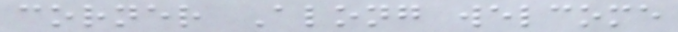corner Along welcome
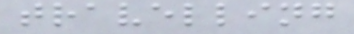travelling
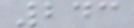243
